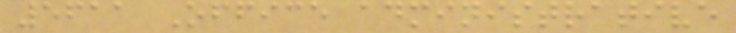5611 Office administrative
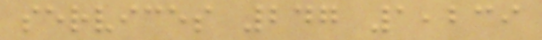services 247 1,239
